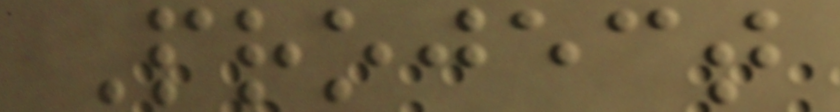Project
